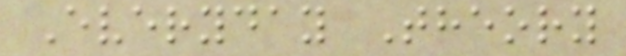Everyday Theory
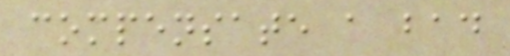compensate a bad
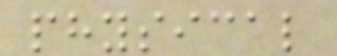physical
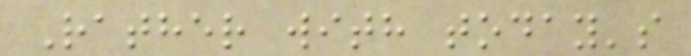Rather with today's
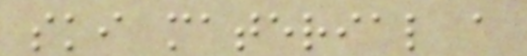ski material a
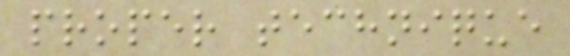proper technique
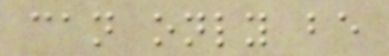can only be
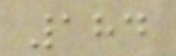184
